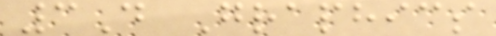3D Graphics
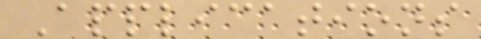Applications
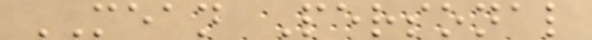MEAN Personal
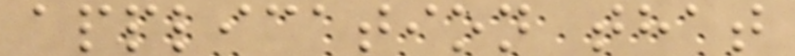application that
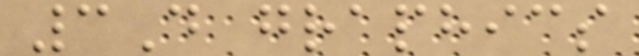3D graphics
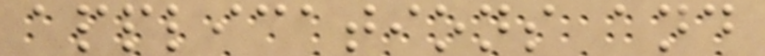applications and
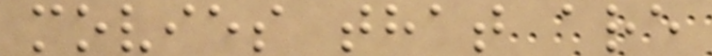movies that are
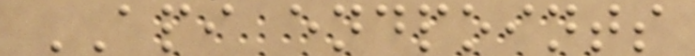API endpoints
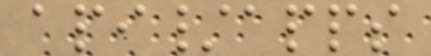api/apps
